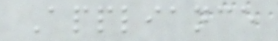Appliance
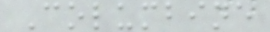Columbine
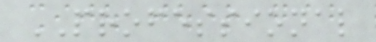PROFESSIONAL
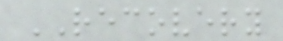RECOVERY
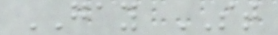GAY ST
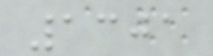1301
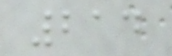214
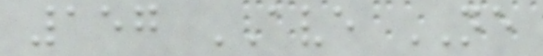157 AVE NE
